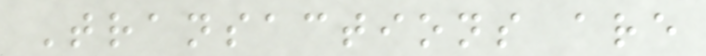Transactions are
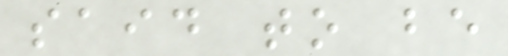said to be
